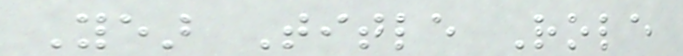Year Title Role
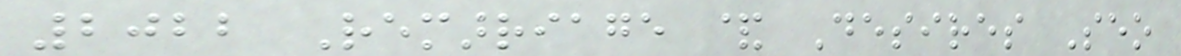2022 Remarriage & Desires Seo
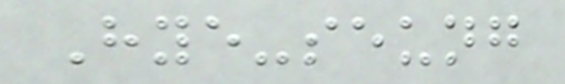Hye-seung
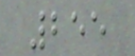255
